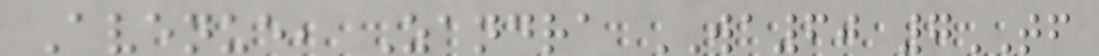Avenue, Zandra WA60 7TF
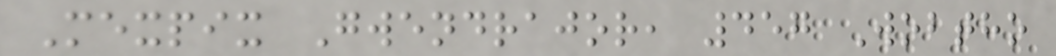Mexpix Gwendrajor, 457 Wobtho
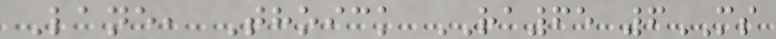Lane, Thoick RA65 6MS
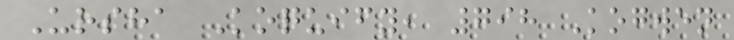Ursha Koquify, 798 Kogwen
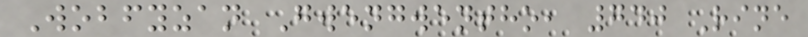Wobfyzan Gwengwentho, 740 Rine
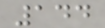144
